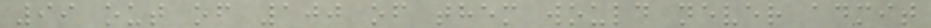99 out of 100 of them would never admit
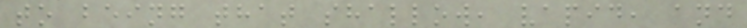to being that shallow, vapid, and
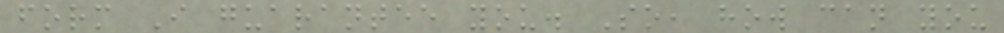form I guarantee you. So, how can you
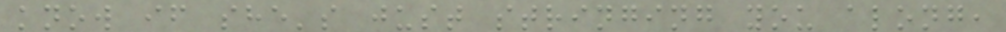know if she's just stringing you along,
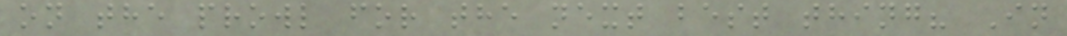on the prowl for the next best thing? In
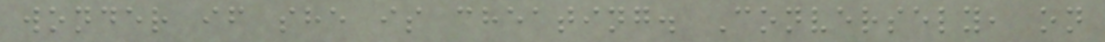wonder if she is cheating. Conversely, on
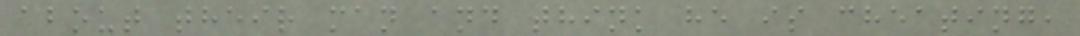about their man and think he is cheating,
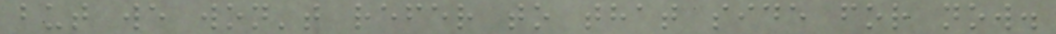but we won't refer to that side for now.
